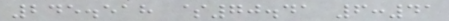245.518 $70.41 6:41
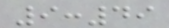9:49
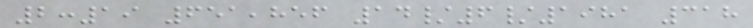2:19 651,856 14/6/1981 318
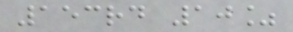153rd 10%
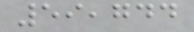59,744
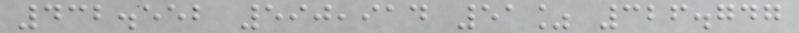432.552 590,914 51% 326.747
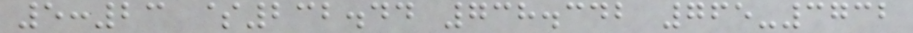5:23 $232.44 738.342 765-3732
